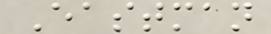Eastman
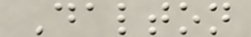Dalton
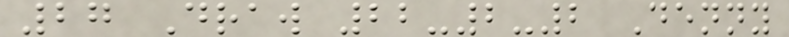27 Draw 22-2-2 Denny
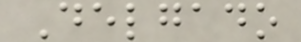Delgado
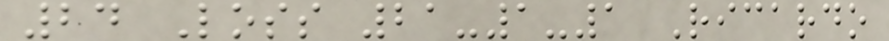24 Loss 21-1-1 Ricardo
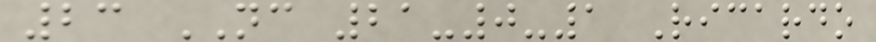23 NC 21-0-1 Ricardo
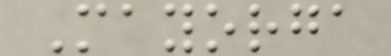Mayorga
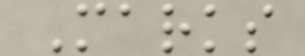Marks
